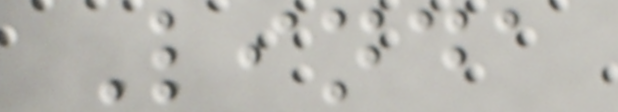Linda
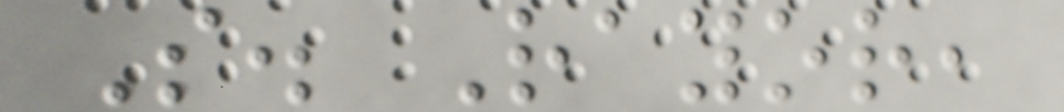S. Rayor,
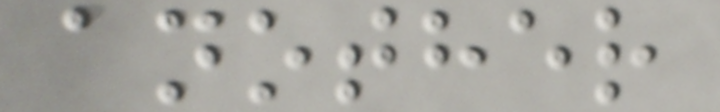another
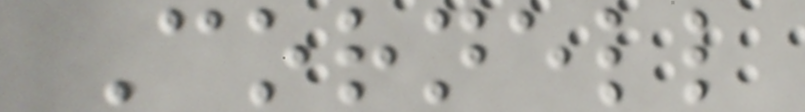Cornell
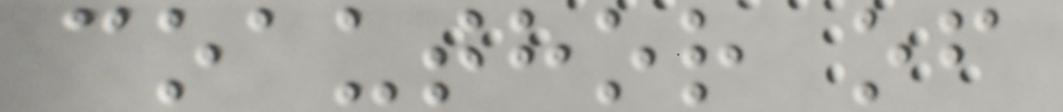coauthor of
